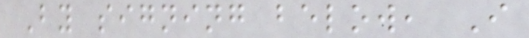By signing below, I
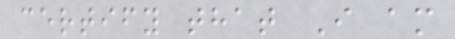certify that I am
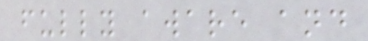fully aware and
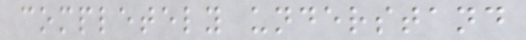completely understand
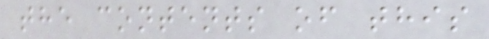the contents of this
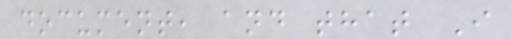document, and that I
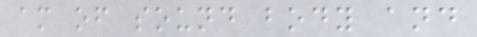am of sound body and
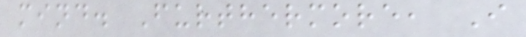mind. Furthermore, I
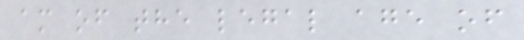am of the legal age of
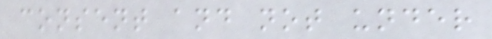consent and not under
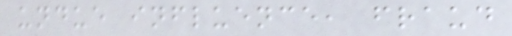undue influence, fraud
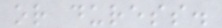or duress.
